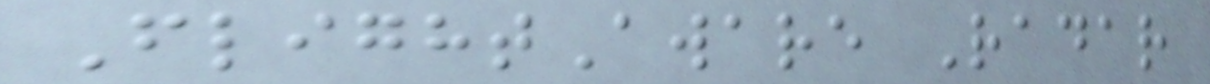FlightAware Radar
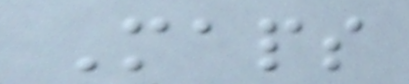Maps
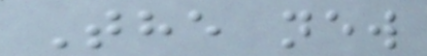The new
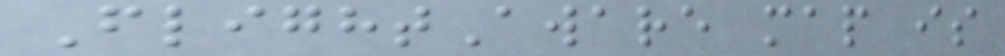FlightAware map is
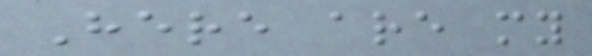Here are my
